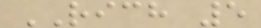RICH 5
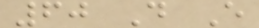60 D E
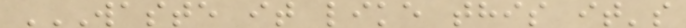WASTE IT LIKE THIS IT'S
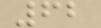62
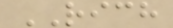RICH
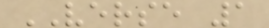VERSE 1
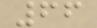66
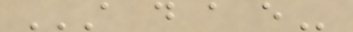A D A E
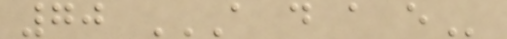70 A D A E
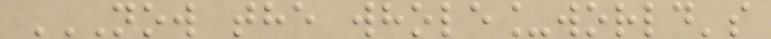NOW THE WHOLE_WORLD'S
